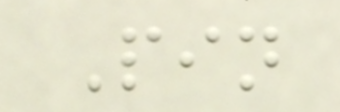Pin
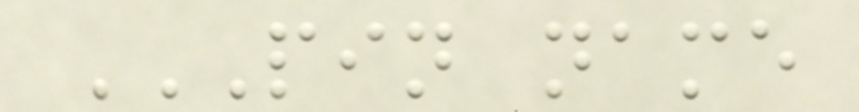PIN NAME
